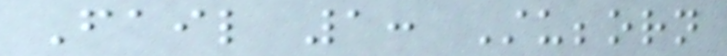Fail 1: Stubborn
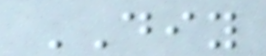DIY
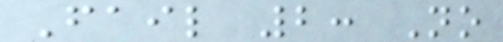Fail 2: No
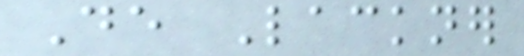De Lackner
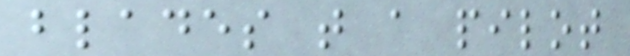blades that a pilot
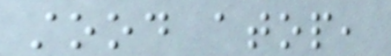stood atop,
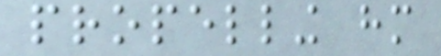propelling him
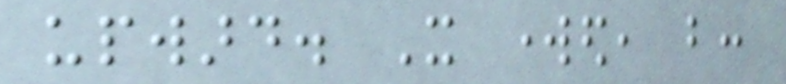upward. It worked, but:
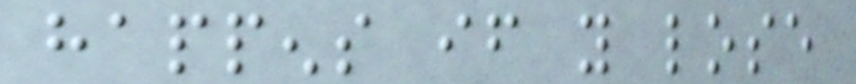happens if you lose
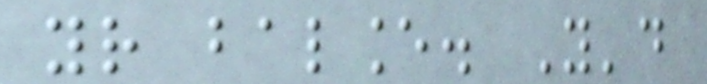your balance. You'd
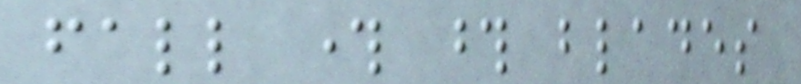fall through those blades
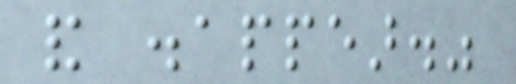and disappear."
